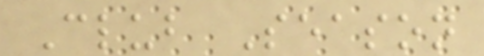Club Season
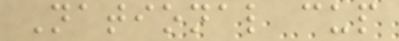National cup
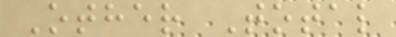Other Total
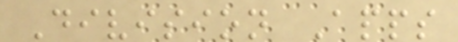Division Apps
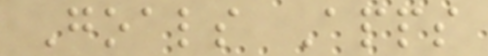Goals Apps
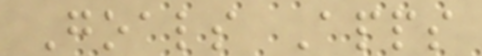Goals Apps
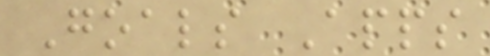Goals Apps
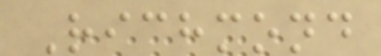Richmond
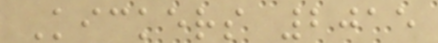Kickers 2015
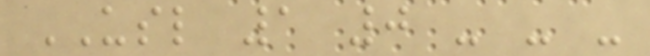USL 1 0 - - -
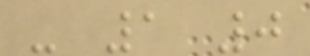- 1 0
